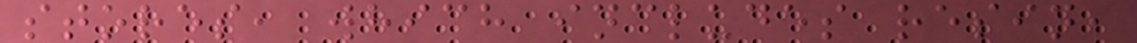stores, which includes resin,
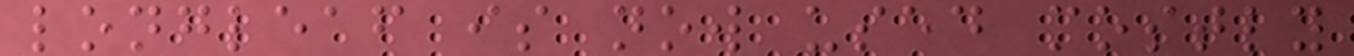longleaf is now used mostly
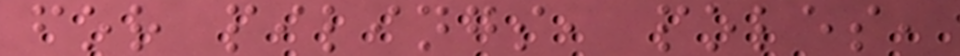for pilings, poles,
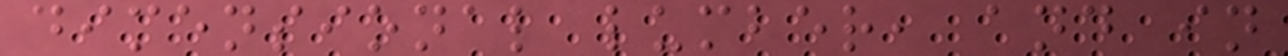dimensional lumber, and in
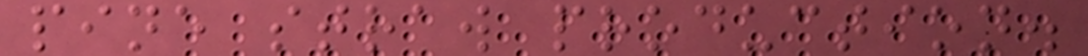pine straw production.
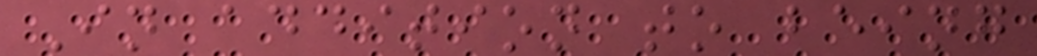In addition to being
